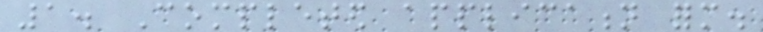1. Completed application form.
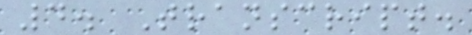4. Transcript.
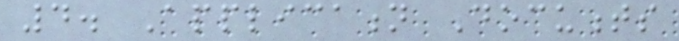4. Application Documents
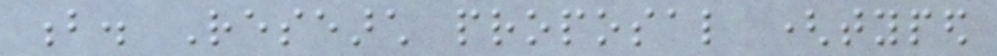b. Research proposal (typed
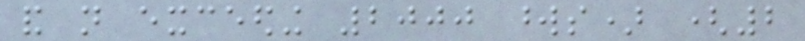and not exceeding 2000 words) (2
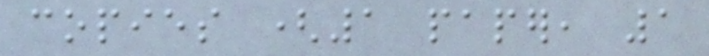copies (1 paper, 1
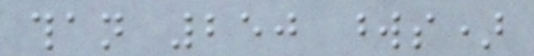than 250 words)
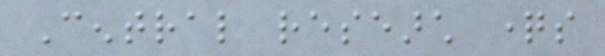Central research questions
